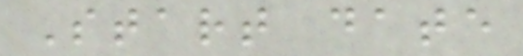Start date
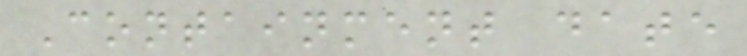Containment date
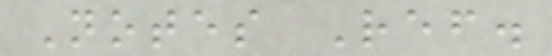Notes Ref.
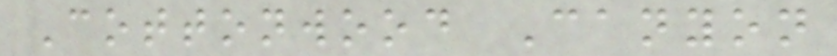Cottonwood Canyon
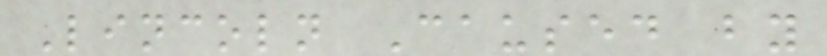Lincoln Caused by
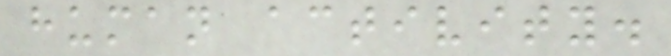human activity.
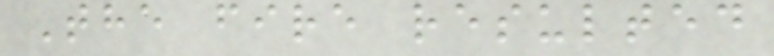The fire resulted
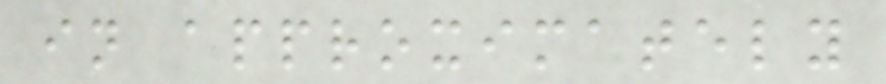in approximately
